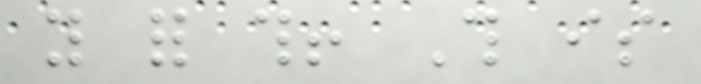you for this! This is
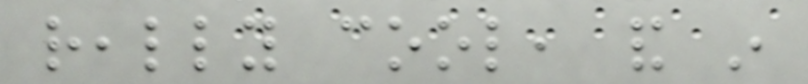really cool, and in
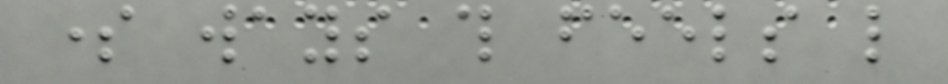some ways this feels like
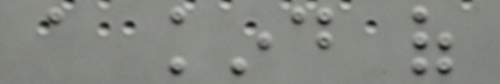a kind of
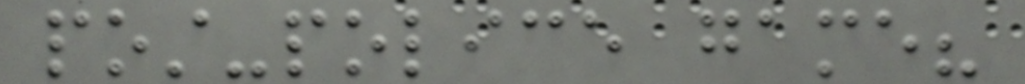post-police game?
